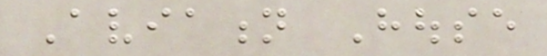Aviation House
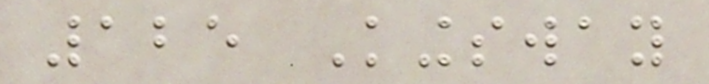125 Kingsway
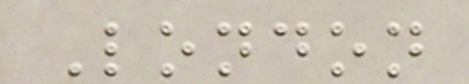London
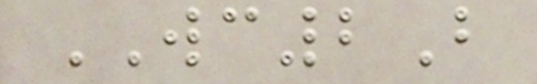WC2B
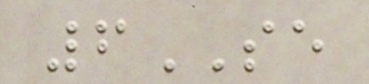6SE
